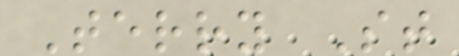Terry St
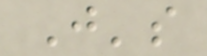J's
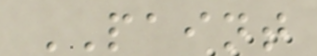PAINT
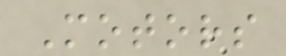Motors
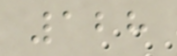128
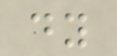dy
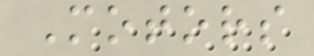Motors
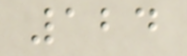124
